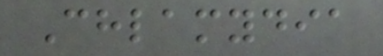Chlamydia
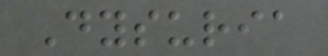Dysuria
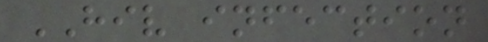HIV infection
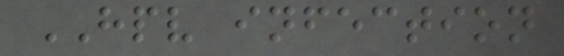HPV infection
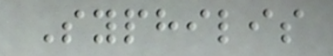Syphilis
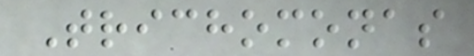Trichomonas
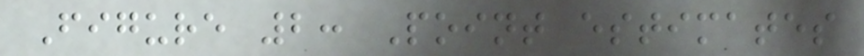Figure 2: Point estimates
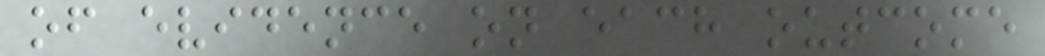of evidence on each outcome
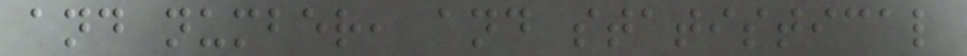and number, and statistical
